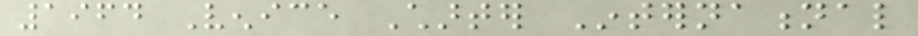1964 Venice Charter International
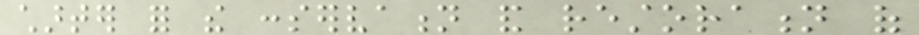charter for the conservation and restoration of
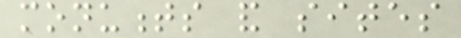monuments and sites
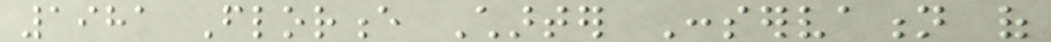1981 Florence Charter Conservation of
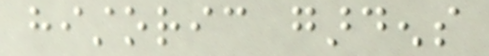historic gardens
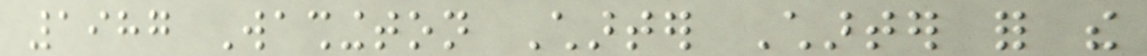1987 Washington Charter Charter for the
